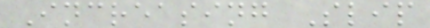Increasing Slip
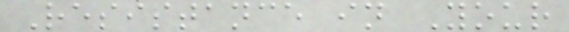Resistance in Your
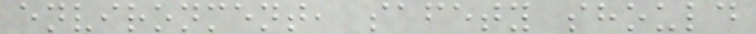environment, safety should
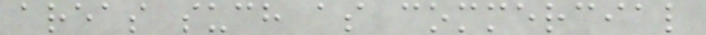areas such as commercial
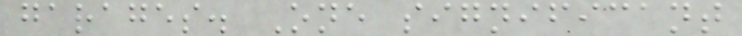garages. One significant
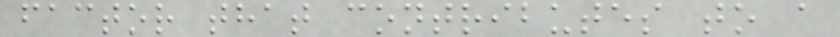factor that contributes to a
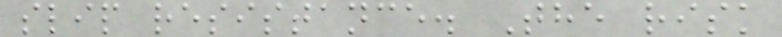slip resistance. The risk
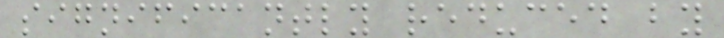significantly reduced by
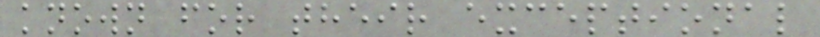known for their exceptional
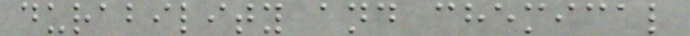durability and chemical
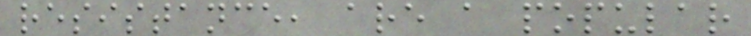resistance, are a popular
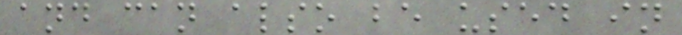and can also be used in
